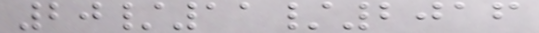20/11/2016
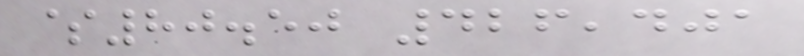$80.50 426,401
